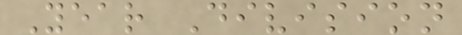Year Division
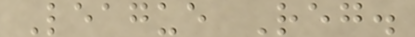League Reg.
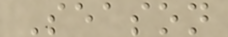Season
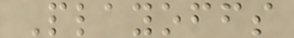Playoffs
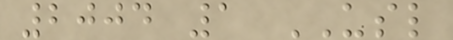2004 1 USL
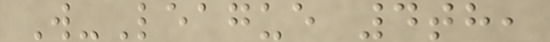W-League 4th,
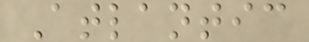Atlantic
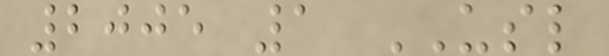2005 1 USL
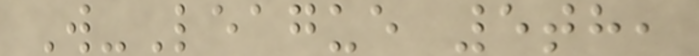W-League 5th,
